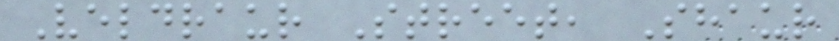Veldraur Street, Shaur
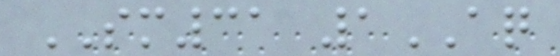SM31 1AQ
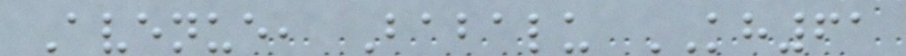Avenue, Babalu KH61
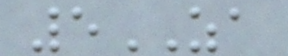5ZA
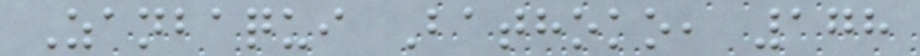Zanbaqui Bathoko, 178
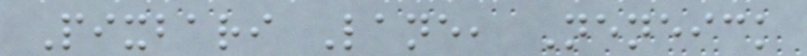Pixbari Lane, Neneick
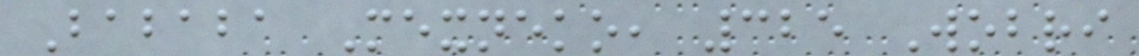Bababa Mexneko, 325 Wobri
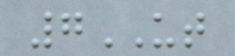7UT
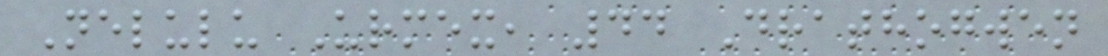Nelulu Urmex, 44 Drathogwen
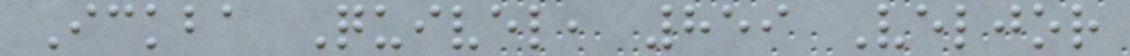Ickba Quivel, 859 Veljor
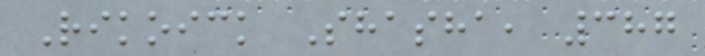Rikoick Shasha, 387
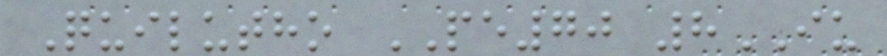Quilutho PE70 8IU
